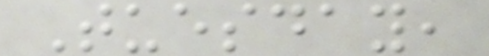Tuesday,
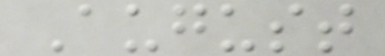August
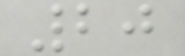20
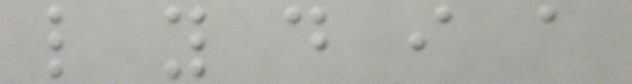l y d i a
